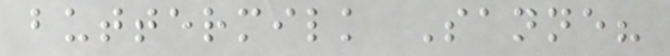buttermilk Sanne?
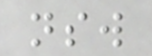nsw
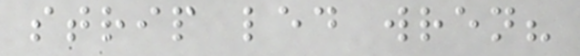strip led wren?
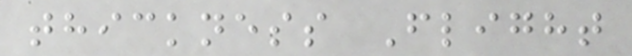thickness Flight
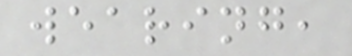wearing,
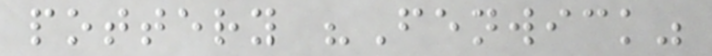pottery "Fenwick"
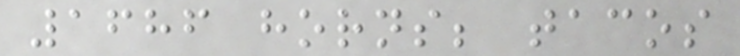1686 horns; tacos
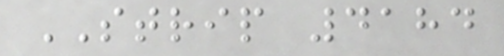STRIP 4184
